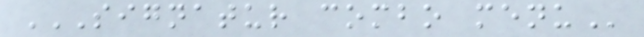SIGNATUR COMBO MENU
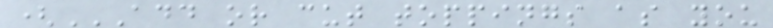(ADD OR CUT TOPPINGS AS YOU
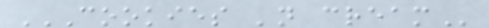COOKIES 'N CREAM
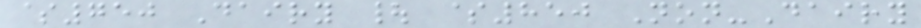$750 Dairy | $850 Non-Dairy
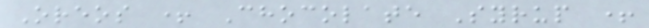Oreos + Chocolate Syrup +
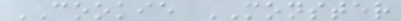COOKIE MONSTER
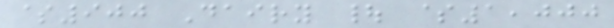$900 Dairy | $1,000
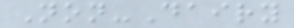Non-Dairy
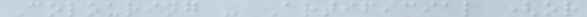Colouring - Artificial (or
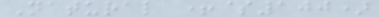Natural +$100)
